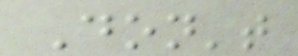Don't
